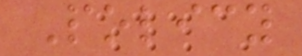Policy
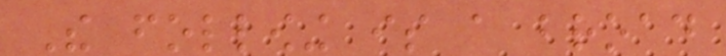The following is a broad
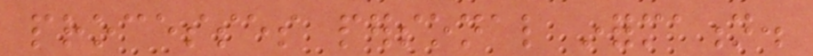processes personal information.
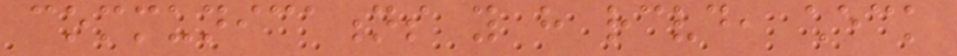communications you have received, check
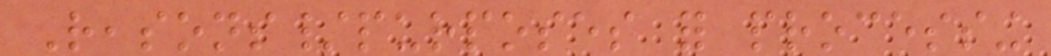Reasons/purposes for processing
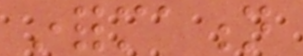information
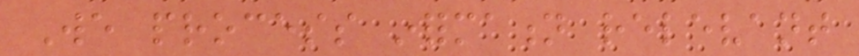We process information relevant
